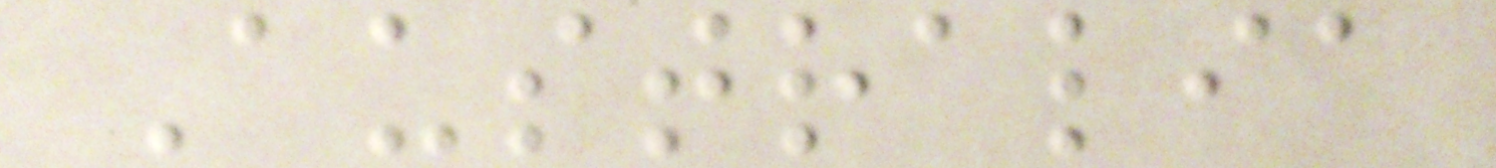Australia
